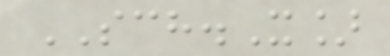SCH.X]
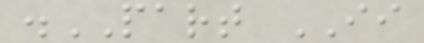.PART II
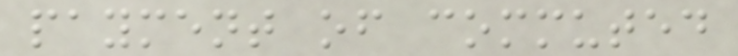payment of commuted
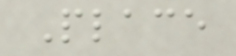Place
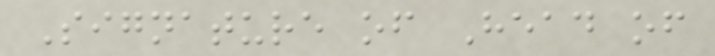Signature of Head of
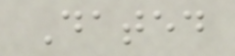Dated
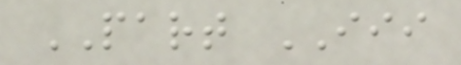PART III
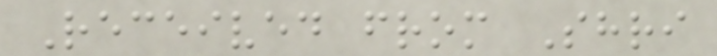Received from Shri
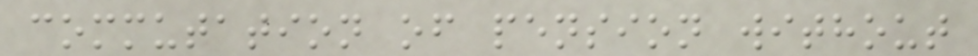commutation of pension without
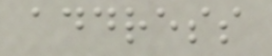address
